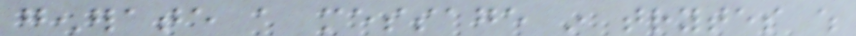generate a message in trytes which
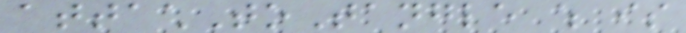attachToTangle which is
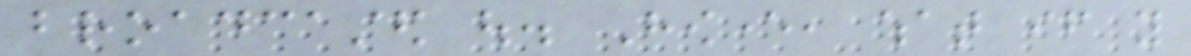broadcasted out. However, what if you
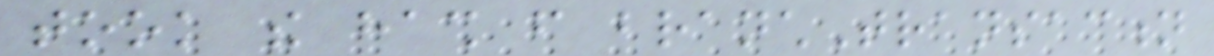took the hash from branchTransaction
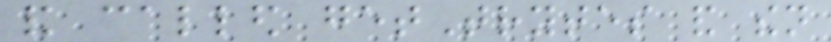and called getTrytes and then
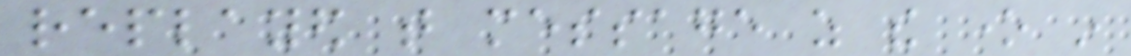replayed that message as the one in
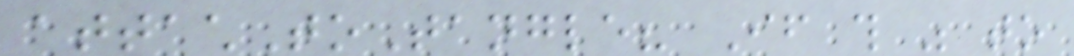attachToTangle? If this was to
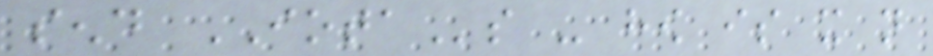send IOTAs - how is it not
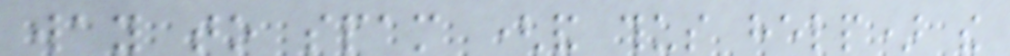way to spam (and thus help) the
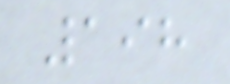198
